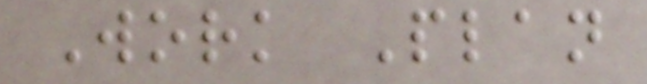Work Plan
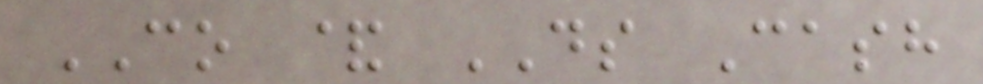CO & DS Cash
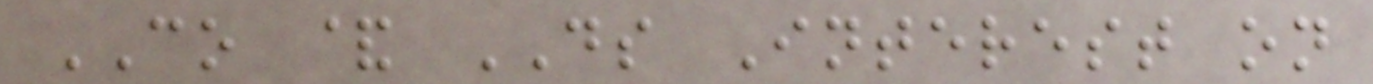CO & DS Interest on
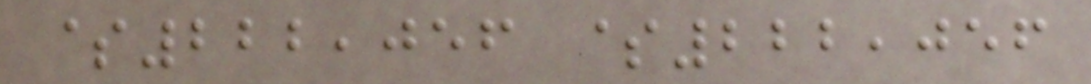$222,056 $222,056
